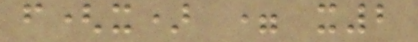f(x) = x2
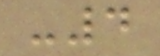-4
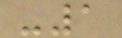-1
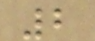2
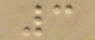3
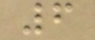6
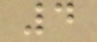4
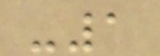-1
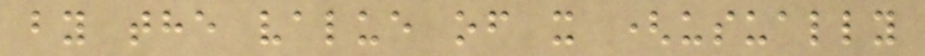by the value of x (usually
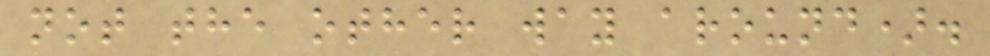not the other way around).
